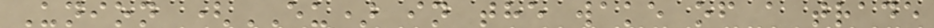Union (EU) in the wake of a trade
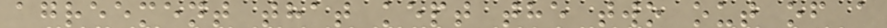agreement that kept the two out of a
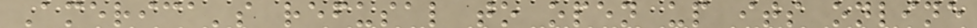America's refusal to open up its online
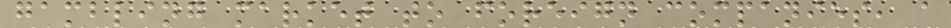gambling market to foreign companies, a
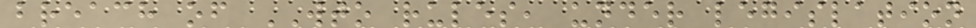breach of WTO rules, under legislation
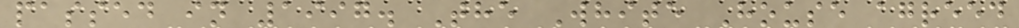passed in 1997. The White House agreed
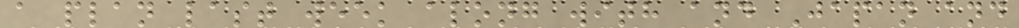a plan last week along with and Japan and
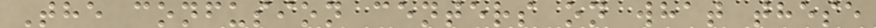The confusion centers on what these
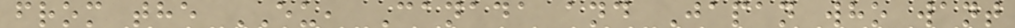from the EU, Canada and Japan who want
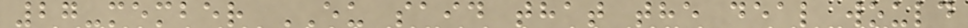27-member EU said that the deal would
